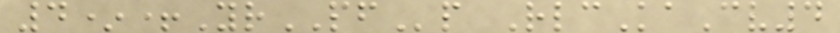4*+YrPFp RlcKaCv4
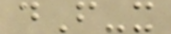dF-x
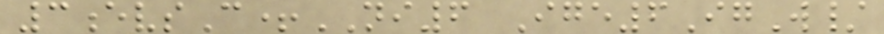3evsC+NI6 Ige6IgW/
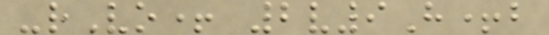-rVo+ 2v9H+b
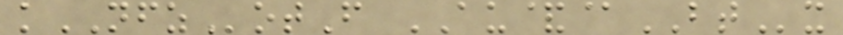kNFZotF AU&@BTx
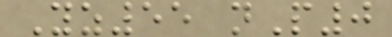Yz55 nP0
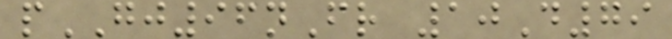pGJ96nFr 10D79
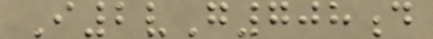I2vG708d
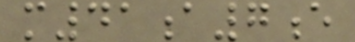m41a7e
